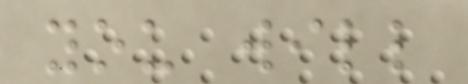you will
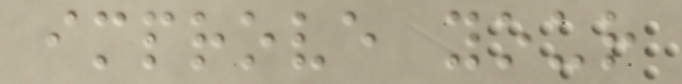improve your
